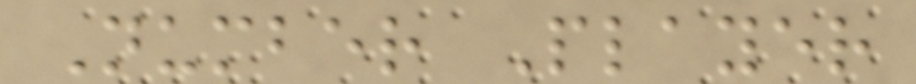Number Player
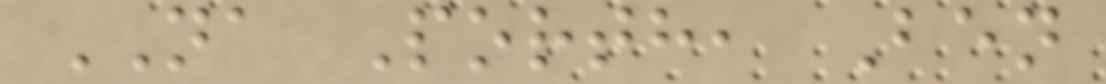NA Porth, Ben
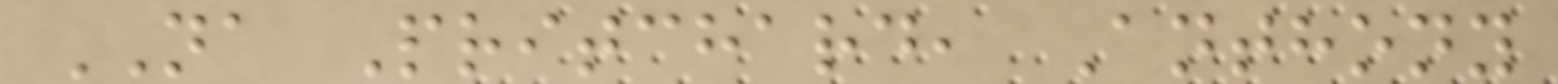NA Pritchard, Anthony
